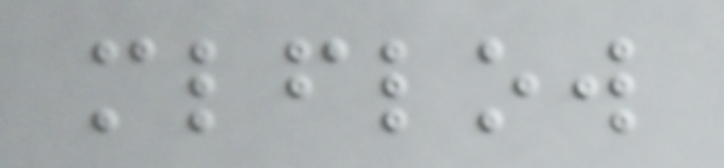mlflow
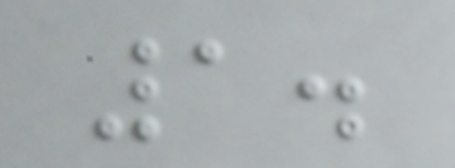1.
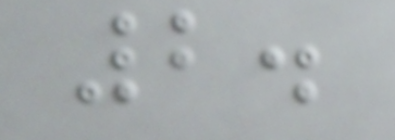2.
